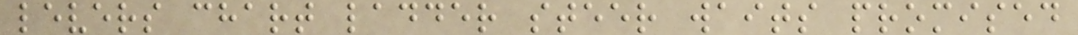levers chart ladder steer waits promised
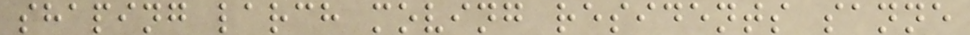shaping larch moving residents sanne
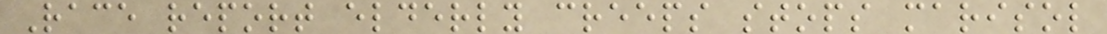Race report elderly creeps stops marisol
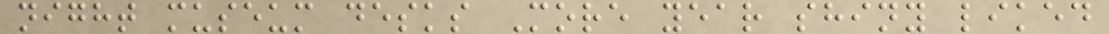night museum desks More year shiny liked
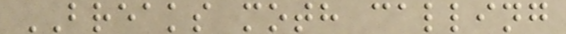BREAKS moth calling
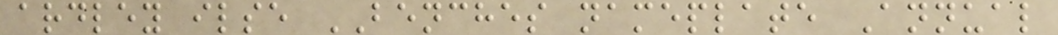ardley ilse BENCHES nameplate Annual
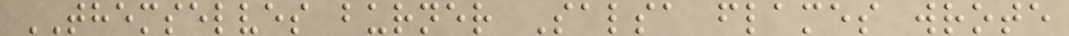THEMSELVES burner Salsa flames wrote
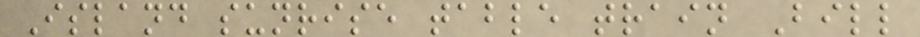Island sunrise table train Bill
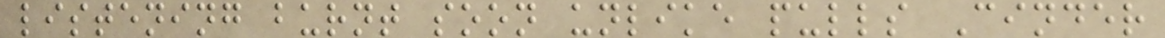listening burnt soon unlike pulls Cinder
